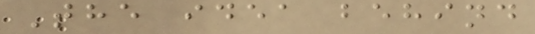The idea behind
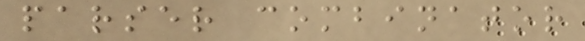parser combinator
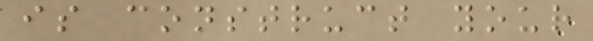is construct your
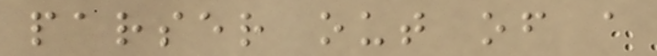parser out of a
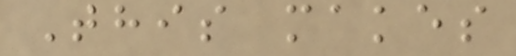This makes
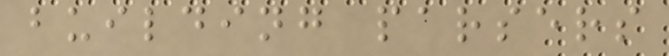building parsers
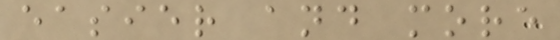easier and more
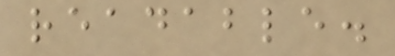readable.
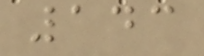143
